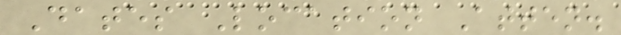Dates Location Atten.
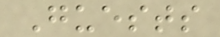Guests
